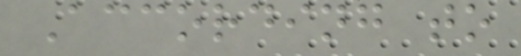According to
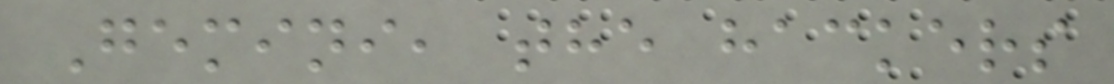Gemini, the hackers
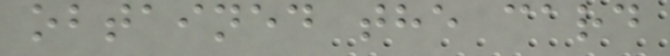obtained the card
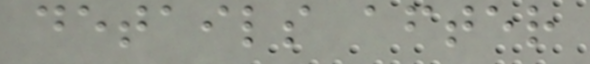details after
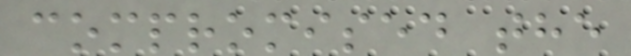compromised the
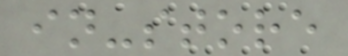in-store
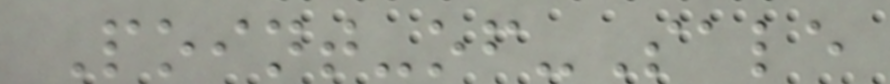Point-of-Sale
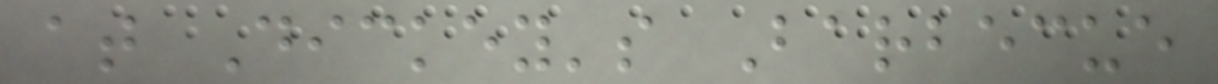at Dickey's Barbecue
